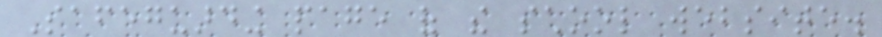Safeguarding page of the school website.
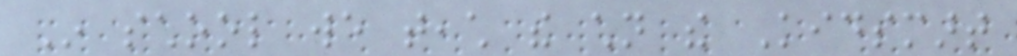In school we teach the children the Kidsmart
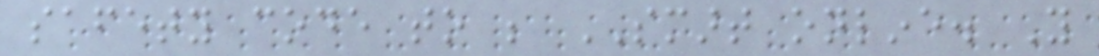safety code to be SMART online. You
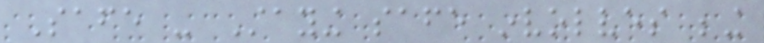Safe - Staying safe involves being
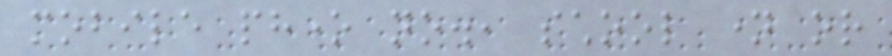mobile phone no., school name or
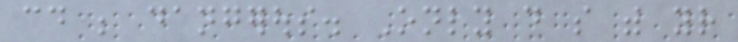could be dangerous. Only do so with your
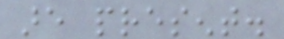are present.
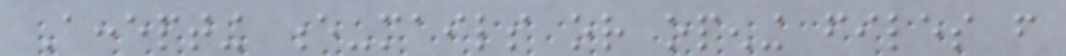Accepting e-mails or opening files from
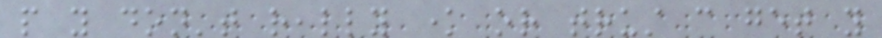people you don't really know or trust can get you
